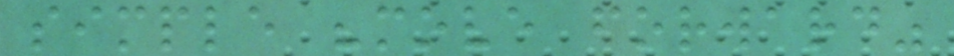simple "move forward"
